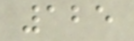125
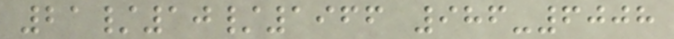21/10/1966 986-6008
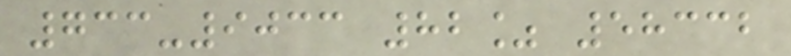733-9033 82% 58332
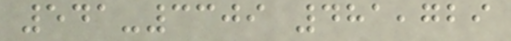541-3309 481,729
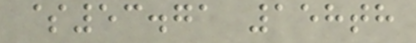$53.71 158th
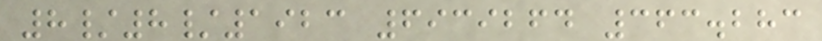8/8/1923 6939264 363.283
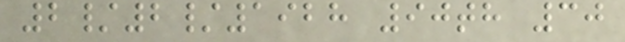2/2/1928 90th 30
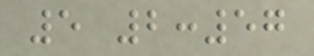5 2:57
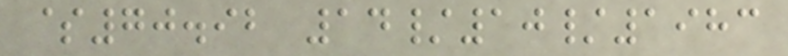$70.92 14/10/1983
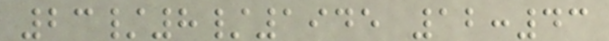23/8/1945 12:43
